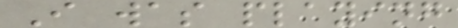I was playing
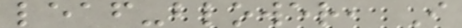leaf-blower, I
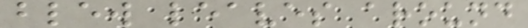blew leaves around
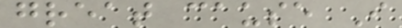great cause I
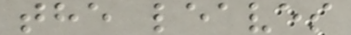the leaves
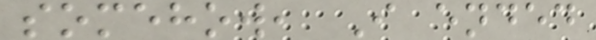somehow, I ended
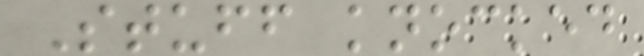Stuff knocked
